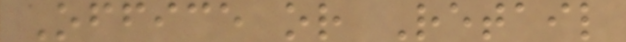Office or Retail
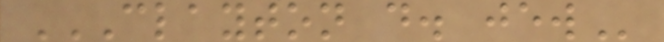CLAYTON D. JEW
